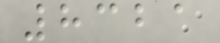8321
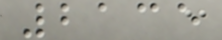2135
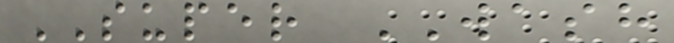SUPER WASH
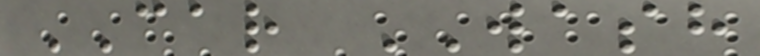CAR WASH
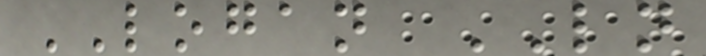LOGAN LN
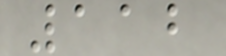112
